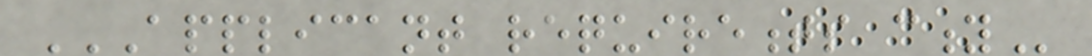APPLICANT REQUIREMENTS CITY
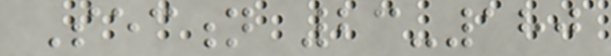Section 23-180
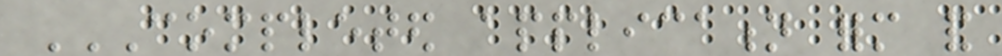COMPLETED APPLICATION FORM AND
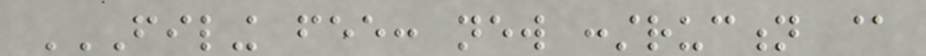FILING FEE: NEW CONSTRUCTION @
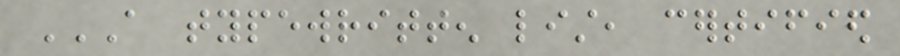A TYPEWRITTEN LIST, CERTIFIED
